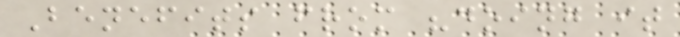Benefits from "doing it
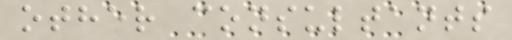other consultants
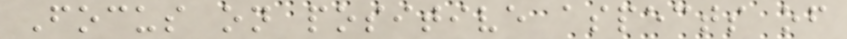Focus on positive aspects of
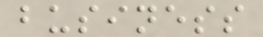business
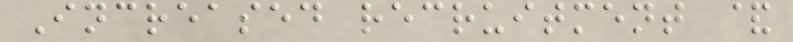Increased recruitment &
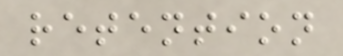retention
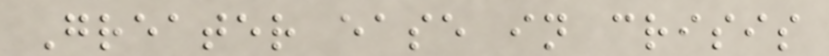Greater ease in crisis
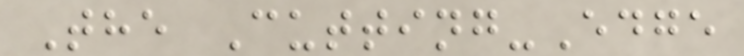The Cutting-Edge
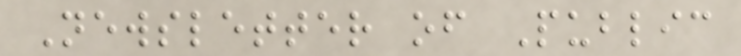Newsletter of Public
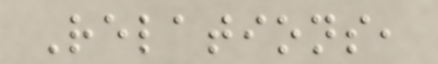Relations,
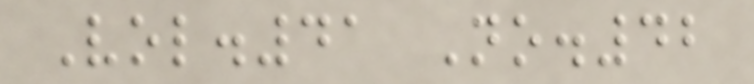Vol.41 No.42
